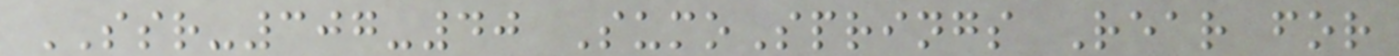SSR-307-40 SumoSprings Rear for
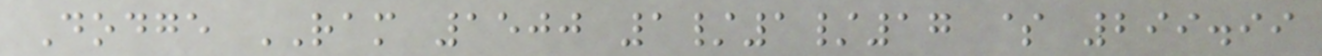Dodge RAM 1500 1/1/17 $ 299.99
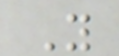Y
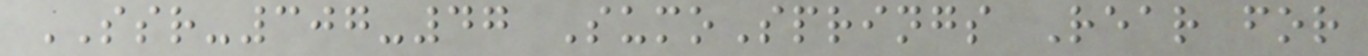SSR-307-47 SumoSprings Rear for
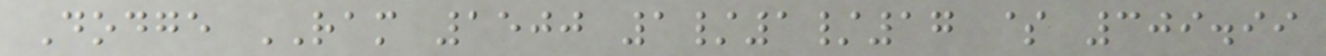Dodge RAM 1500 1/1/17 $ 309.99
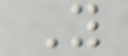Y
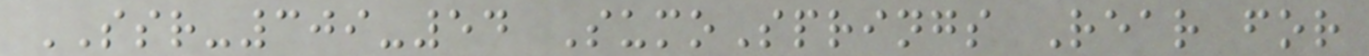SSR-309-54 SumoSprings Rear for
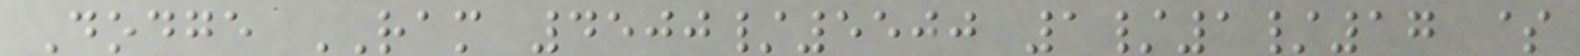Dodge RAM 4500/5500 1/1/17 $
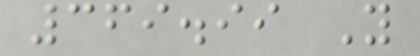369.99 Y
